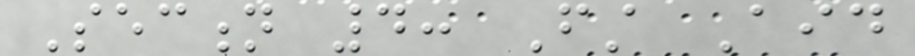Section 4: First Aid
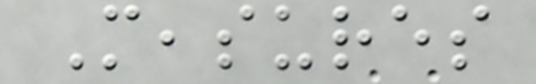Measures
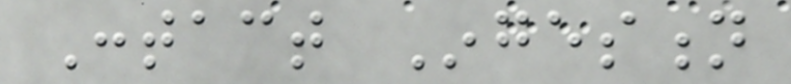Contact Ingestion
